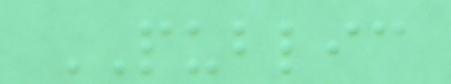PUBLIC
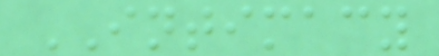INTIMACY
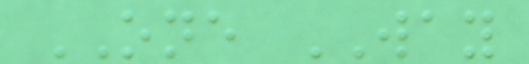ONE WAY
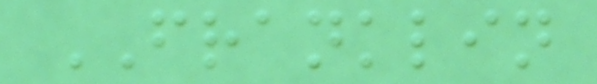FRANKLIN
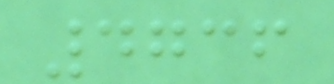4736
